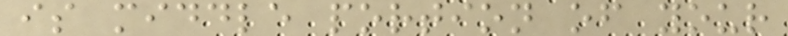is middle portion of your
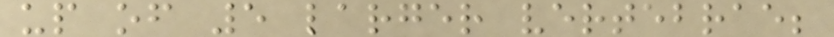up of 5 larger vertebrae;
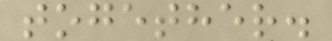together.
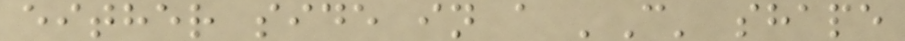either side in a 'C' shape
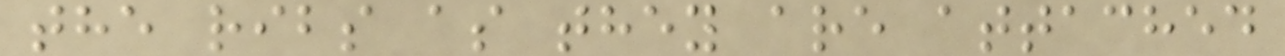the ribs as they are attached
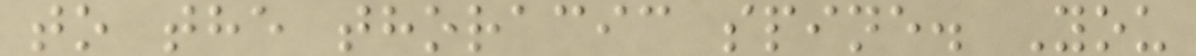to the thoracic spine. You
